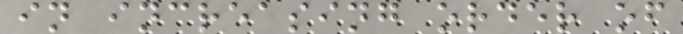in increasing order of
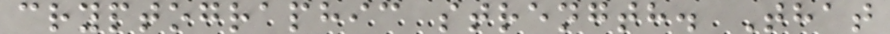cryptographic strength. That
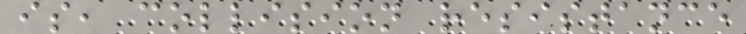is, collision resistance
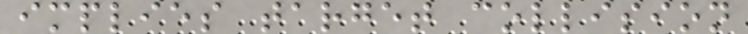implies target collision
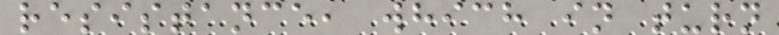resistance, which in turn
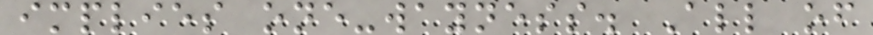implies one-wayness. All of
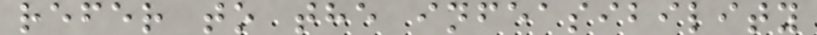refer to the infeasibility
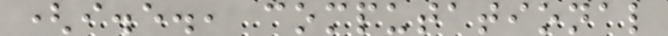(i.e., computational
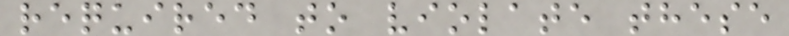required to violate these
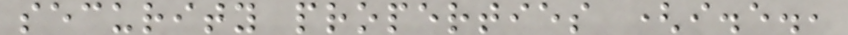security properties (i.e.,
